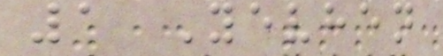1 Yevhen
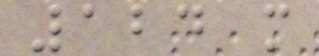124 m
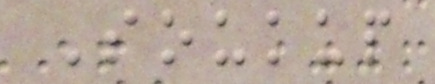Soukup
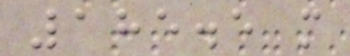185.5 m
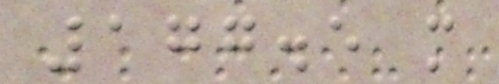177.5 m
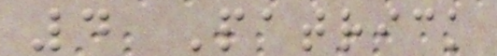4 Patrick
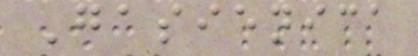Gasienica
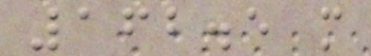162.5 m
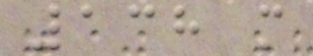138 m
